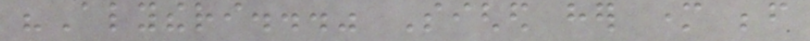"Alytheri..." Sighed her mother before
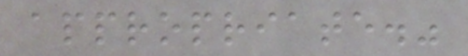appropriate."
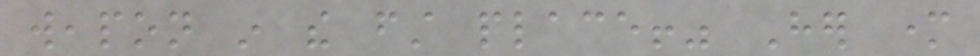weapon in the first place!" Her mother
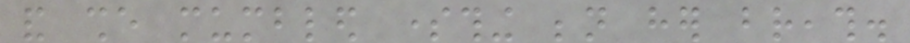and she mumbled something beneath her breath.
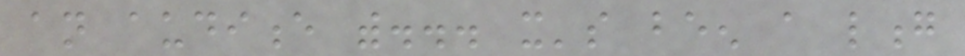an audience with... it's been a long
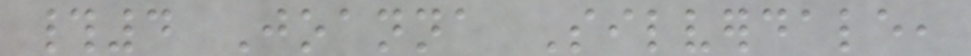#4 Joanna Silverdale,
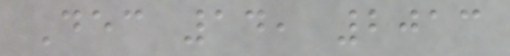Dec 14, 2013
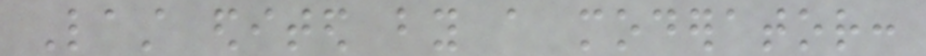Last edited by a moderator:
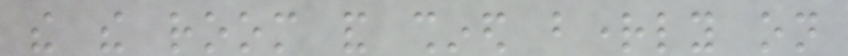the the room and shined brightly on
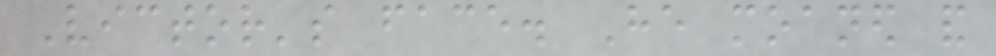Victor's face. He moaned and
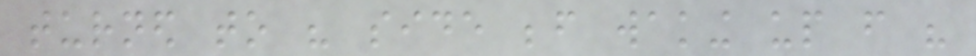turned to his side before waking up from his
